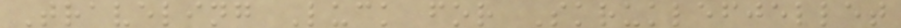Traveling Luck for Skruklefjellet
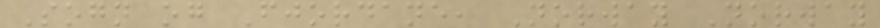Sogn og Fjordane, Norway Norway
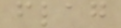flag
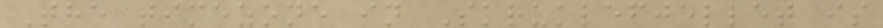The timezone in Skruklefjellet is
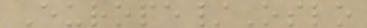Europe/Oslo
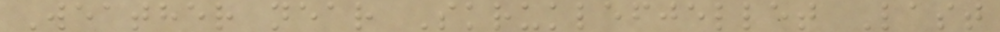Weather near Skruklefjellet Last
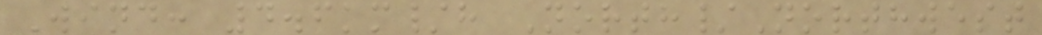Wind: 4.6km/h North/Northwest
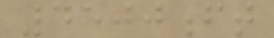4500ft
